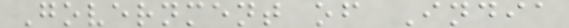Government of India
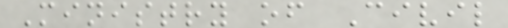Ministry of Civil
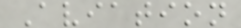Aviation
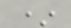*
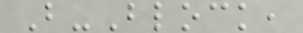B-Block,
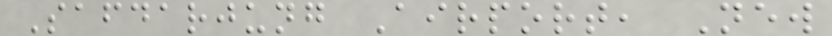Safdarjung Airport, New
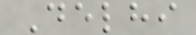Delhi
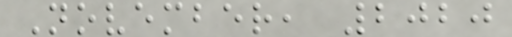November, 2020
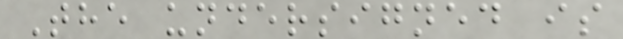The undersigned is
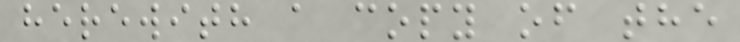herewith a copy of the
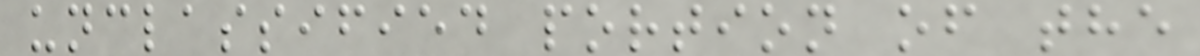unclassified portion of the
